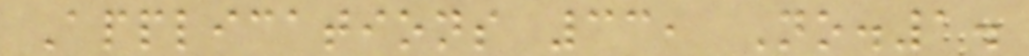Applications 33, No.1.
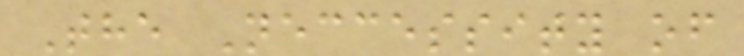The Neccessity of
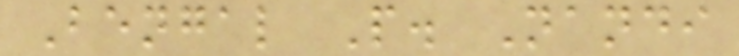Bengal P. Nandi
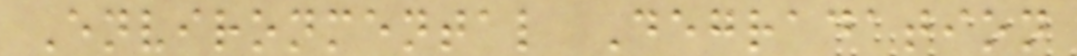Environmental Degradation
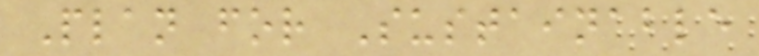Plan for Sustainable
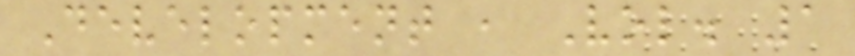Development , Vol. 1
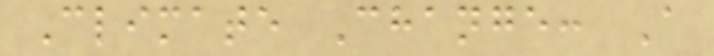Climate Change: A
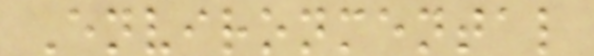Environmental
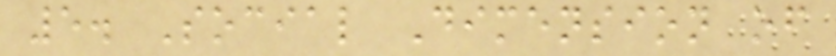5. Social Dimension of
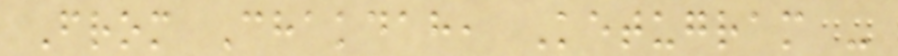From Chakdah, Ketugram -
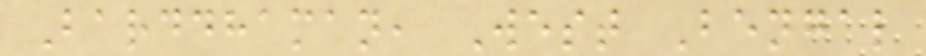Barddhaman, West Bengal
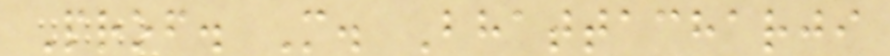Prof. M. Bhattacharji
